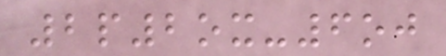2p2ox-6oj
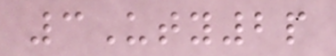3Uty2p
